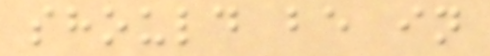should be in
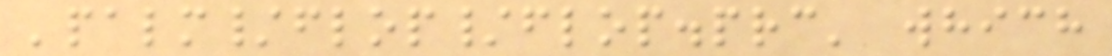'palm/flop/flop.prc' which
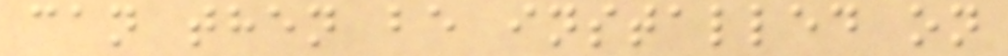can then be installed on
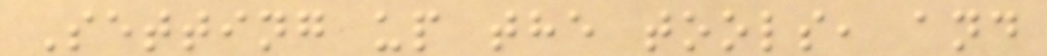Setting up the tools, and
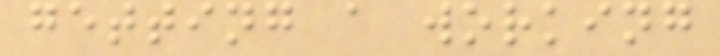getting a working
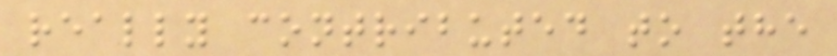really contributed to the
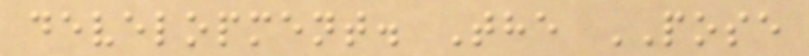development. The POSE
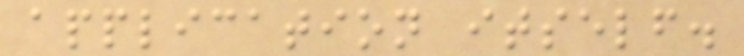application itself.
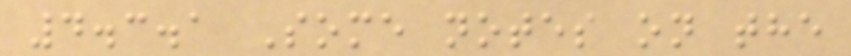4.3.1 Some notes on the
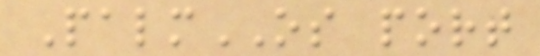PalmOS port
